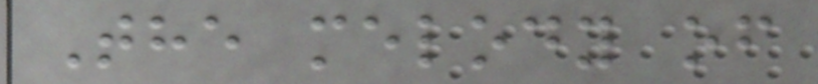The melody of
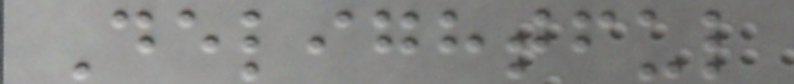Delightful
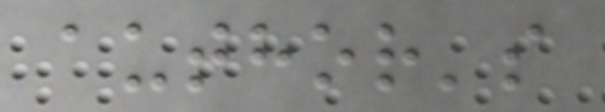author's
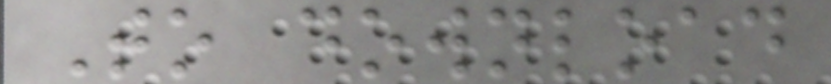To download
